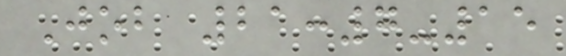Job 21:7-15
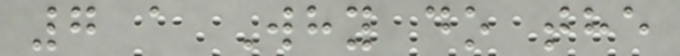7 a Why do the
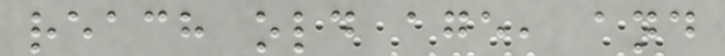reach old age, and
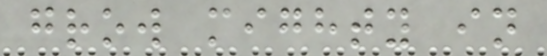grow mighty in
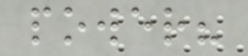power?
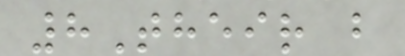8Their b
